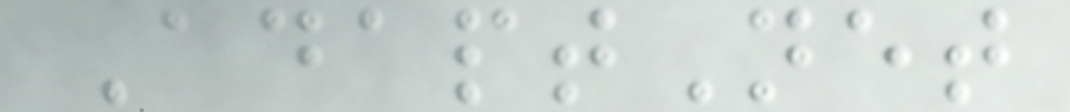AdaptNet
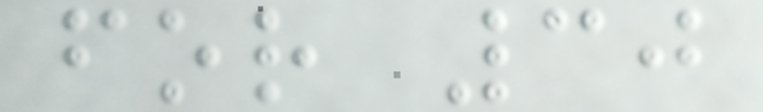for 30
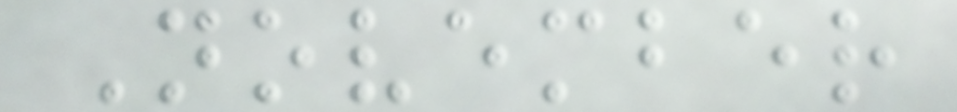November
